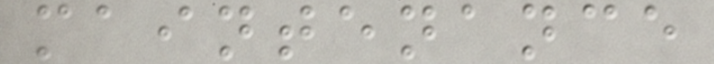maintenance
